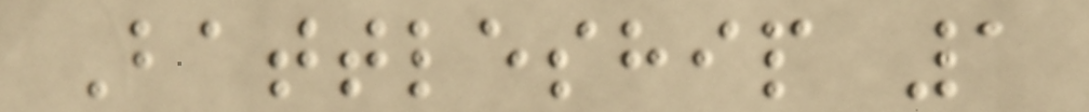Battleship 1
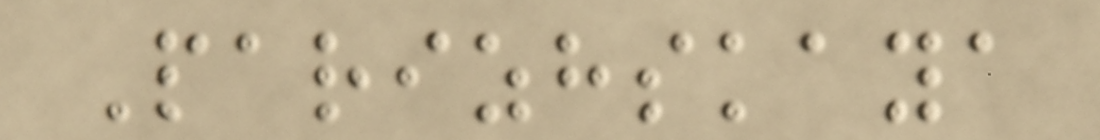Parizhskaya
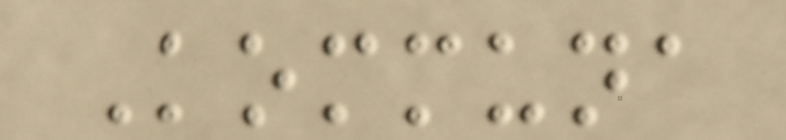Kommuna
